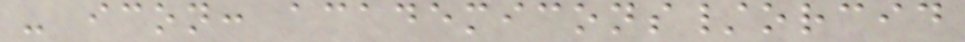- icon: academicons/orcid
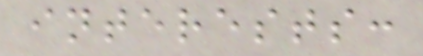interests:
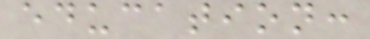education:
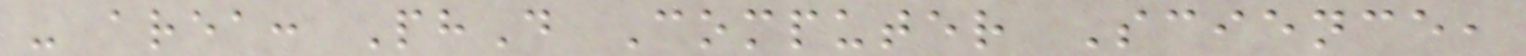- area: PhD Computer Science,
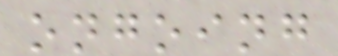ongoing
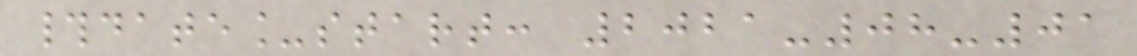#date_start: 2021-08-01
